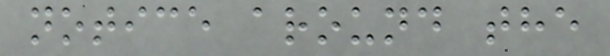notice around the
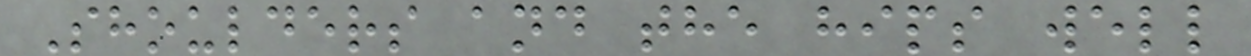Shoulders and the hips well
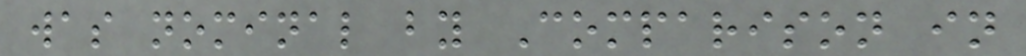was nominal by Comparison in
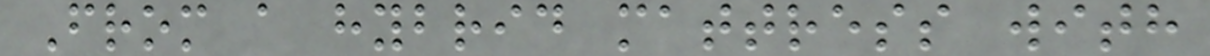From a hybrid mattress with
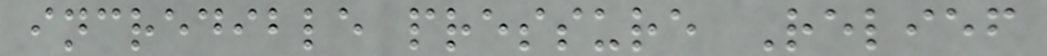incredible pressure Relief
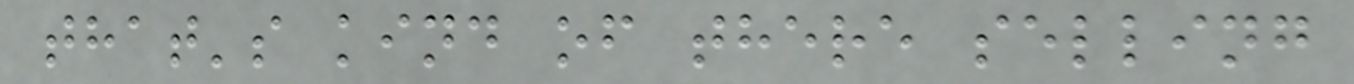that's kind of there selling
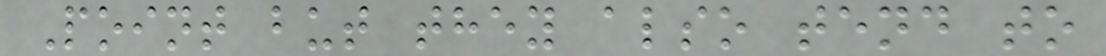Point but they also tend to
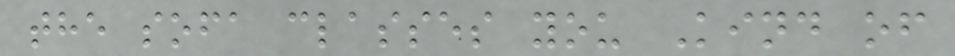the sofa classes you Kind of
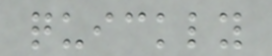quickly
